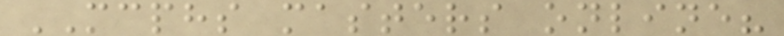MCPHS masters online?
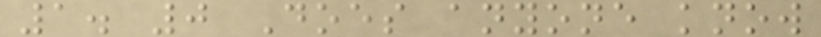1. 0 Does anyone know
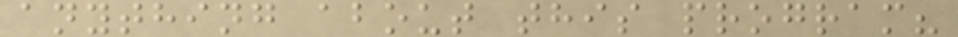anything about this program?
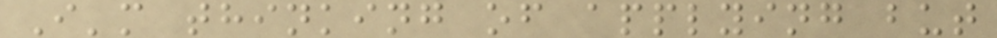I'm thinking of applying but
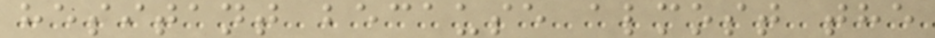hesitant because almost the
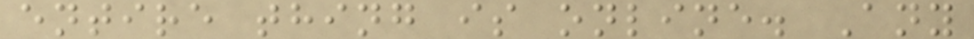entire thing is online. Any
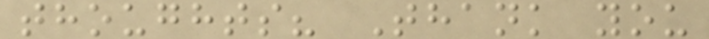thoughts? Thank you
